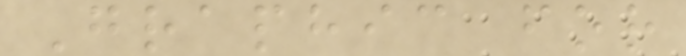Graphic for
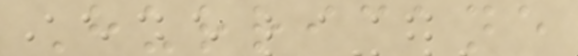Hurricane
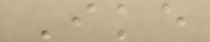Ike
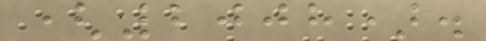(2008).
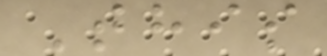This
